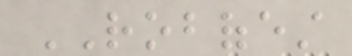ROBOFEST
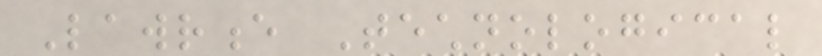Lawrence Technological
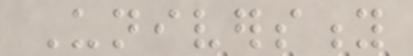University
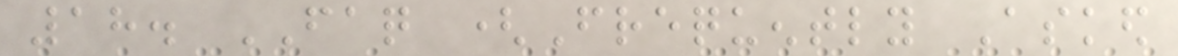18. FAQ (Frequently Asked
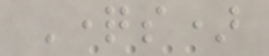Questions)
